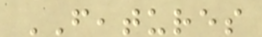FEATURES
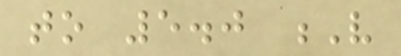to 5.0 V
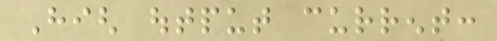High output current:
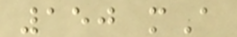150 mA
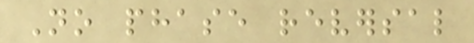No phase reversal
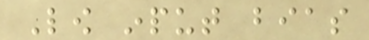Low input bias
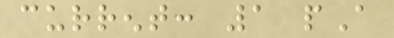current: 1 pA
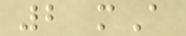2 mA
